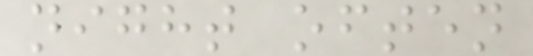night often
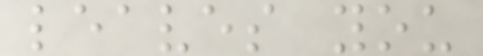leaves you
